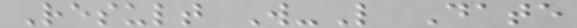Result W-L Date
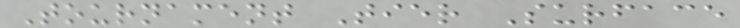Tournament Tier Surface
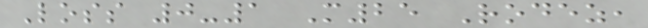Loss 0-1 M25 Rodez,
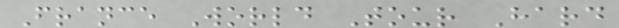France World Tour Hard
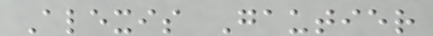Alexis Gautier
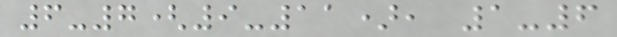6-7(9-11), 1-6
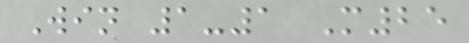Win 1-1 M25
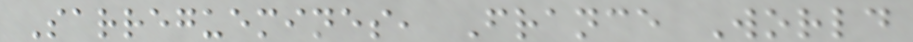Sarreguemines, France World
